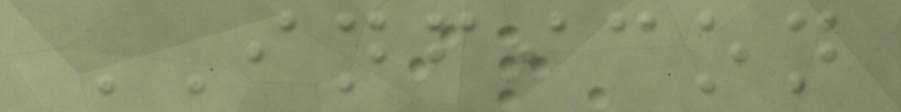INFICON
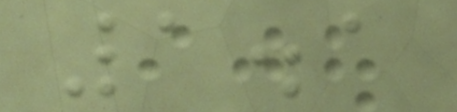1.1
